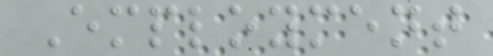Employment
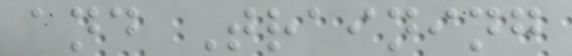and Training
